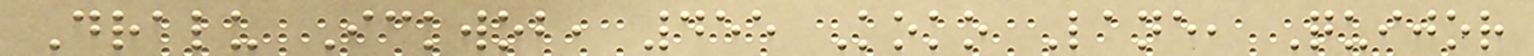Dralu Ickwob, 455 Koko Lane, Quijor
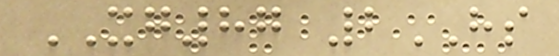XG87 2HS
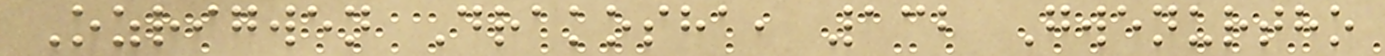Ozrigwen Drakosha, 132 Gwenurtho
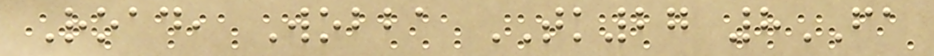Road, Wobba TK27 8FA
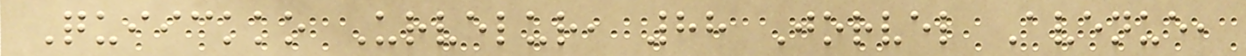Quiickko Urvelur, 88 Jorvel Avenue,
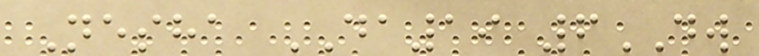Nesha DA19 6DW
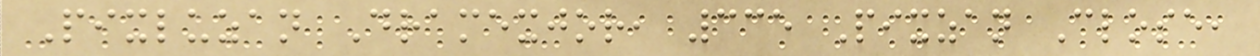Pixluzan Dramexjor, 335 Pixzan Close,
